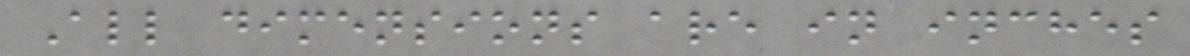All dimensions are in inches
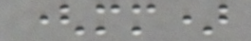(mm)
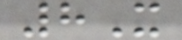8X
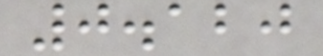0.120
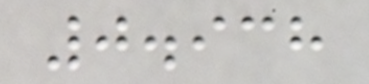0.938
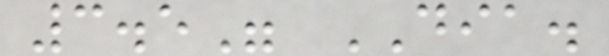3.5" DIA.
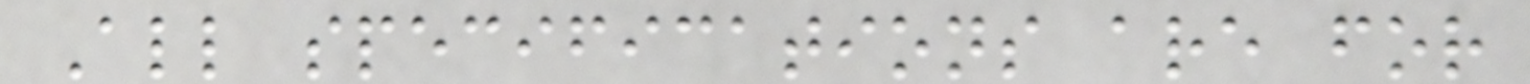All specifications are for
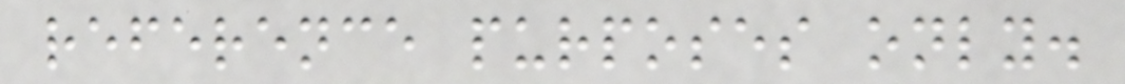reference purposes only.
